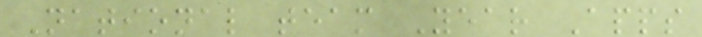National team Year Apps
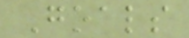Goals
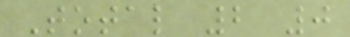Total 2 0
